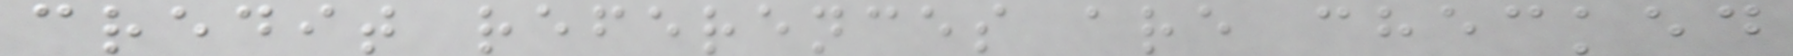credit references are checked
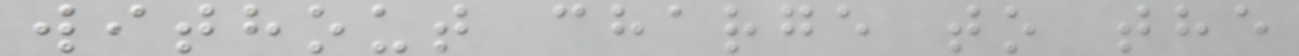without charge to the
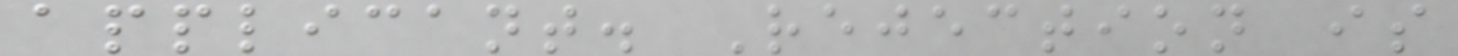applicant. Rejection is
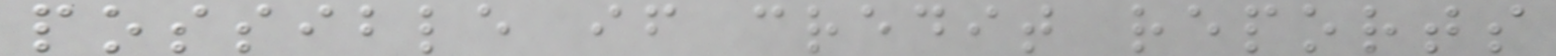possible if credit reports
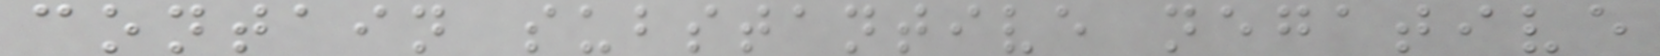contain substantive negative
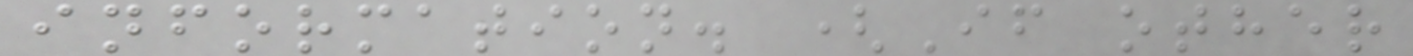information. (If other
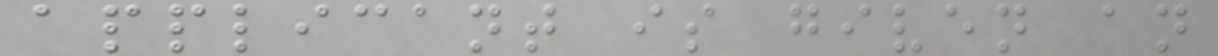applicant is given an
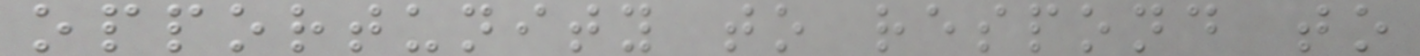opportunity to respond to
